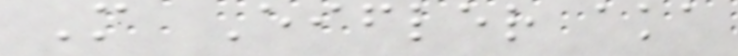M Eifler aka
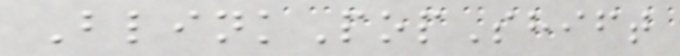BlinkPopShift
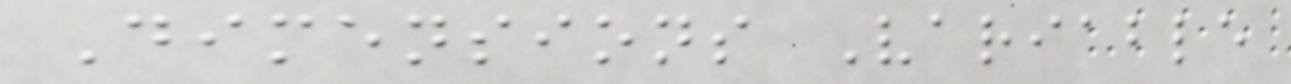Dimensions Variable
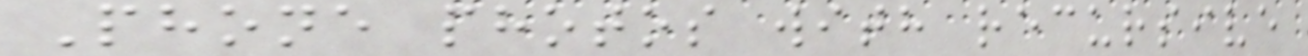Phone photos with recursive
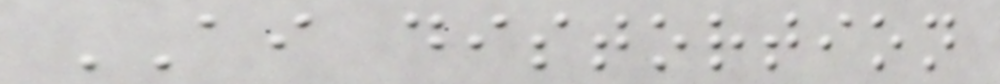AI distortion
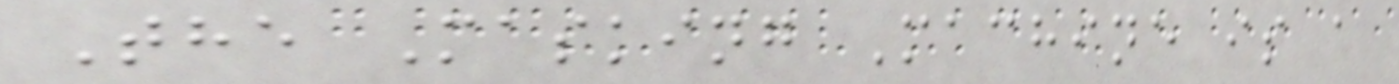The Masking Machine is a
